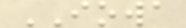IOWA
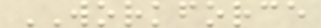WORKFORCE
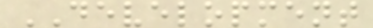DEVELOPMENT
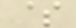$
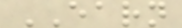EARN
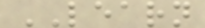LEARN
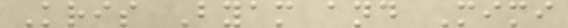Kris Byam and Mimi
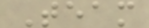Team
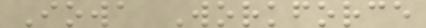Iowa Workforce
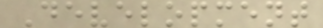Development
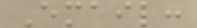Email:
